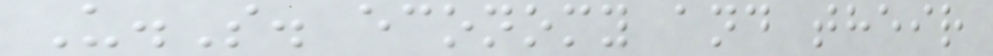U.S. economy and their
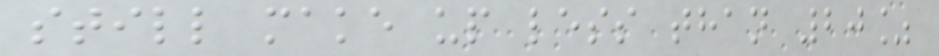still make up less than 20%
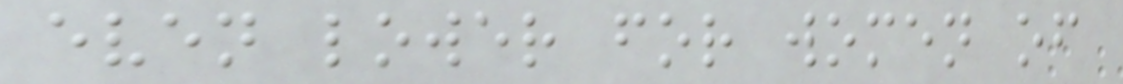even lower for women of
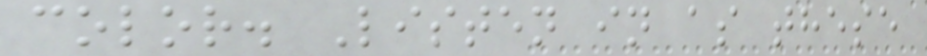color. Listen in as these
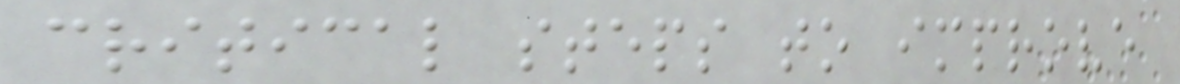critical steps to improve
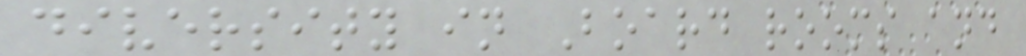diversity in Board rooms and
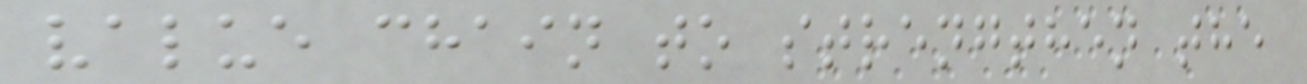value chain to strengthen the
